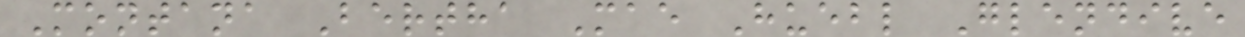Montana Bertha Mae Huebl Glendive
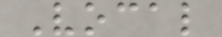Vocal
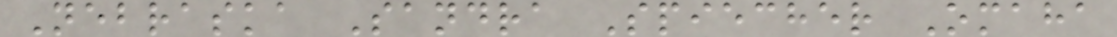Nebraska Sandra Spiecher Omaha
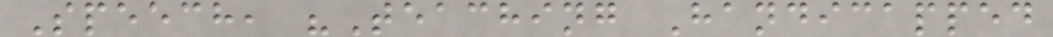Speech, "Teaching Handicapped
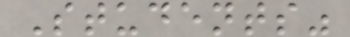Students"
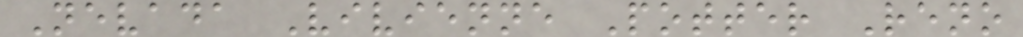Nevada Vivienne Potter Reno
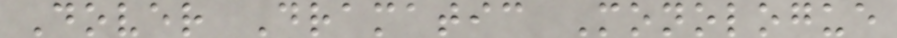Dover Dramatic Monologue
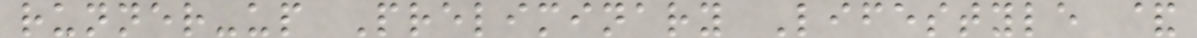runner-up Preliminary Lifestyle &
